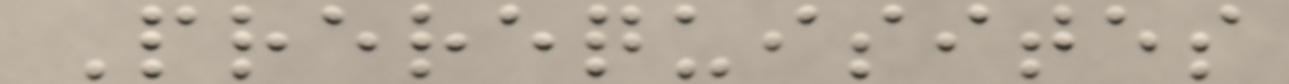Prerequisites
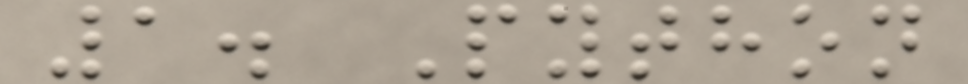1. Python
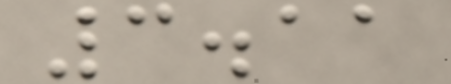3.11
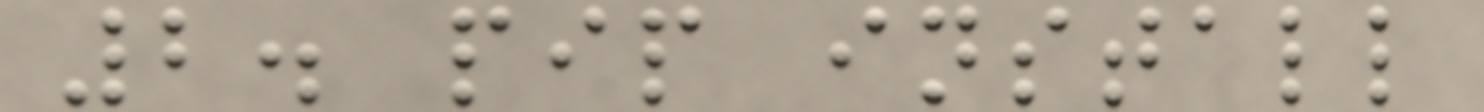2. pip install
